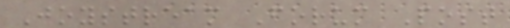Joystream Forum Post
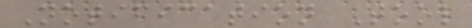Notification Tool
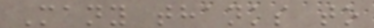Many thanks to
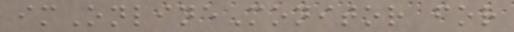imOnlineMonitor for
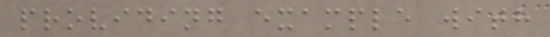providing example with
